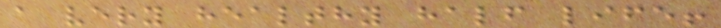a very healthy half life!
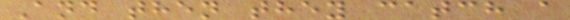And then they catch a
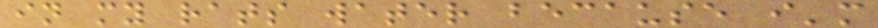in my rats water because i'm
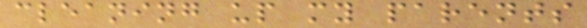cleaning up my parents
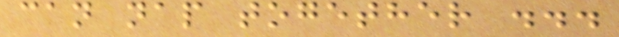can nap together ...
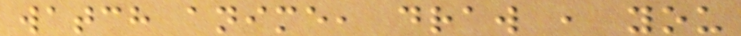watch anime, draw , you
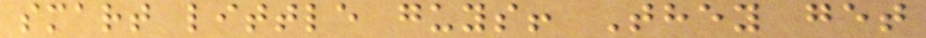smart little guys! They get
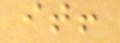it!
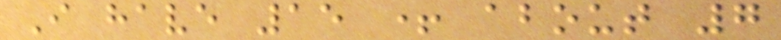I have 15 + about 7
